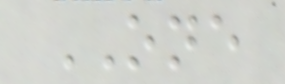ONE
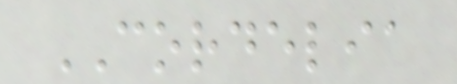CORDELIA
